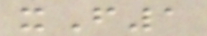xF1
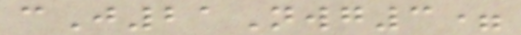cJ21Nwg3=
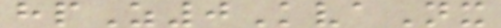hpZ0KvaNx
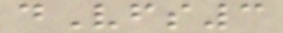dVfs3
